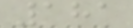181
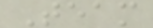Team
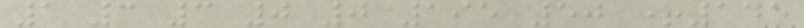1 3 3 0 0 195 50 +145
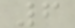6
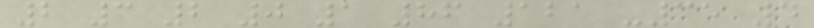2 3 2 0 1 86 121 -35 4
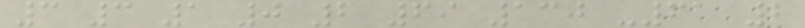3 3 1 0 2 69 130 -61 2
